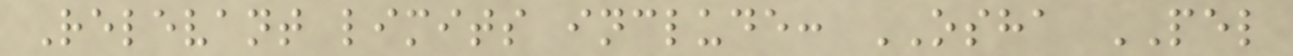Relevant limits include: OSHA PEL
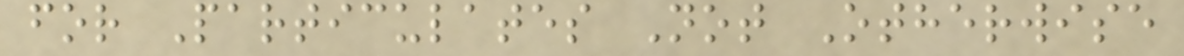for Particulates Not Otherwise
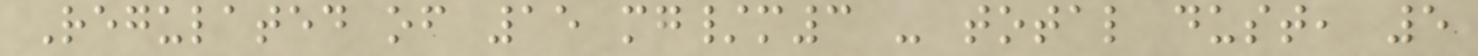Regulated of 15 mg/m3 - total dust, 5
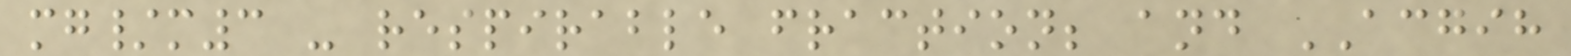mg/m3 - respirable fraction; and ACGIH
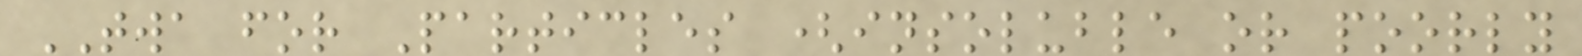TWA for Particles (insoluble or poorly
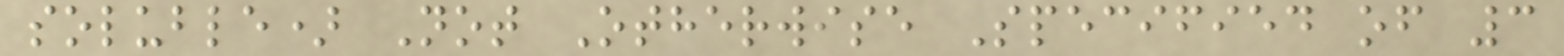soluble) Not Otherwise Specified of 3
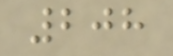208
